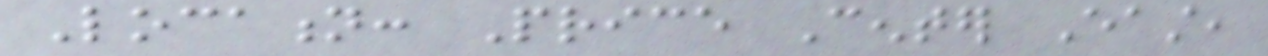Location: Price Center East,
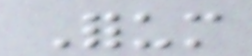Forum
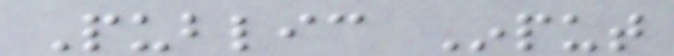Public Input
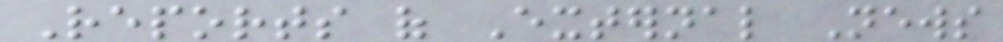Reports of External News
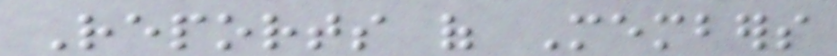Reports of Members
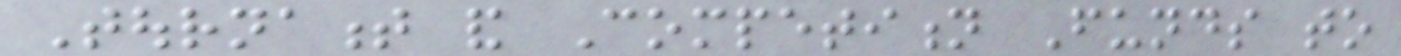Tournament and Competition Funds to
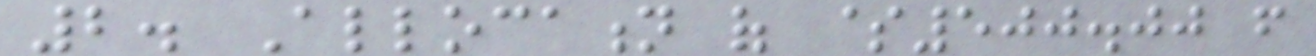2. Allocation of $500.00 from
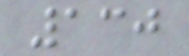130
